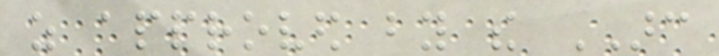as approved by the ARC
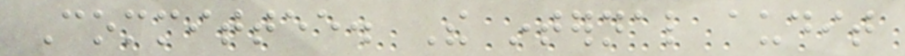Committee. The internal audit
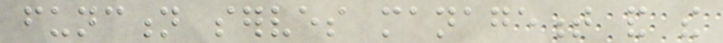function serves management and the
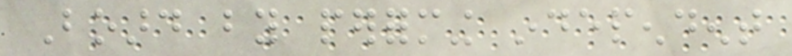Board by performing independent
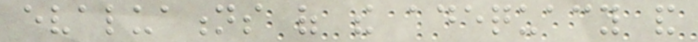evaluations of the adequacy and
